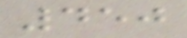450
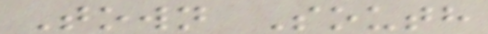Town South
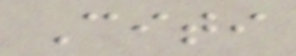Citi
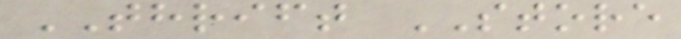THRIFT STORE
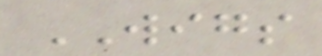WIGS
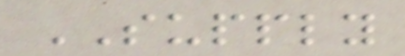SUPPLY
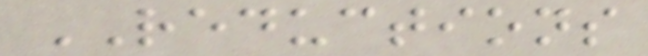REDUCTIONS
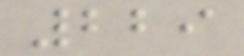229
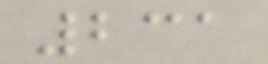231
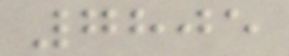7805
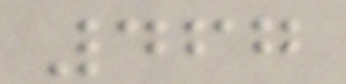467
